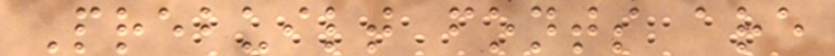Prebuilt fonts are
